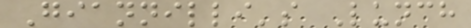Giannilli's Lunch
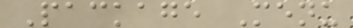Package Menu
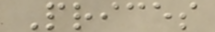Prices
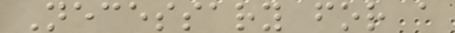Necessary for a
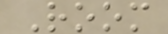Room
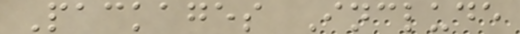Packages Include
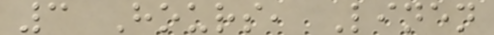3 Hours, Linen
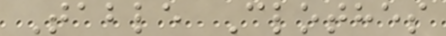Table Clothes
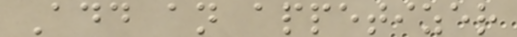Add an appetizer
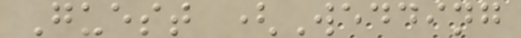Guest (Wedding
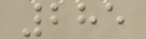285
